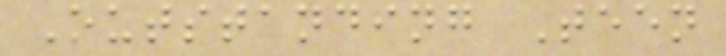Outstanding Teen
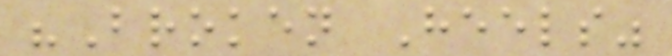"Broken Heels"
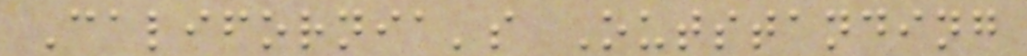California's Outstanding
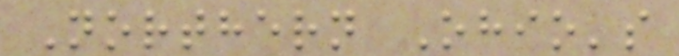Northern Ohio's
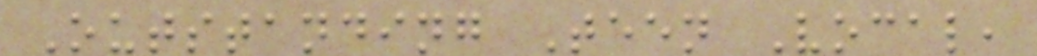Outstanding Teen Vocal,
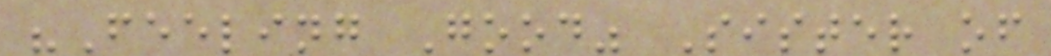"Feeling Good" Sister of
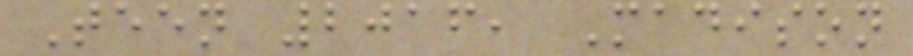Teen 2016, Madison
